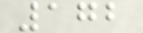172
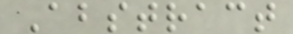Abstract
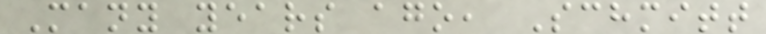Many years ago, Schmitt
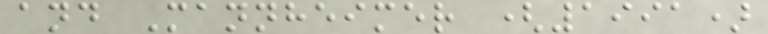and Mannheimer (1991)
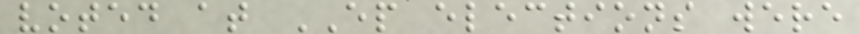voted at EP elections were
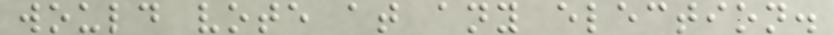would vote at any election.
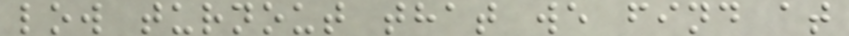low turnout that we find at
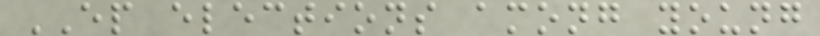EP elections among young
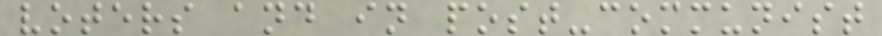voters and in post-communist
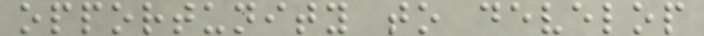opportunity to develop
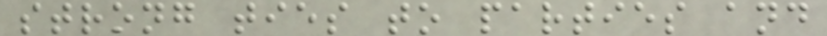strong ties to parties and
